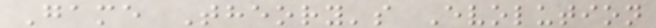Game Theory's Evolution
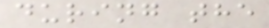during the
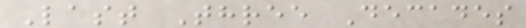Last Three Decades
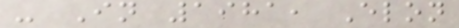- In 1981, Elon
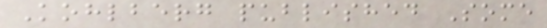Kohlberg published Some
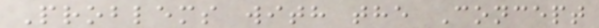Problems with the Concept
